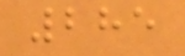285
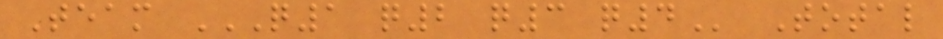Team Q1 Q2 Q3 Q4 Total
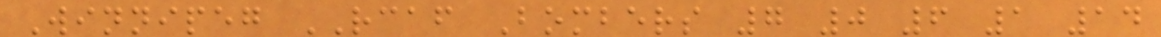Winnipeg RCAF Bombers 7 0 6 1 14
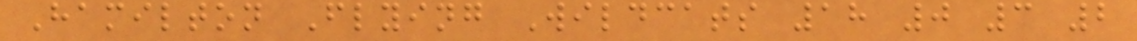Hamilton Flying Wildcats 18 0 3 2
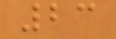23
